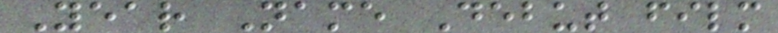Year Name Debut film
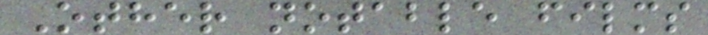Other notable films
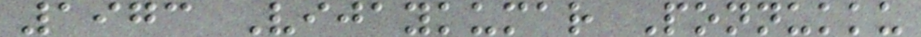1973 Vijaykumar Ponnukku
